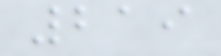219
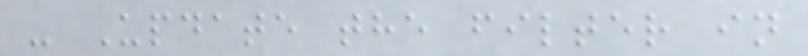- Update the filter in
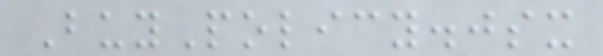BuyPolicy.jsx
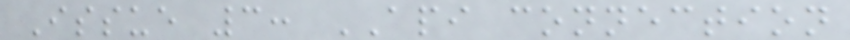Issue 3: API connection
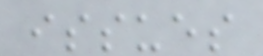issues
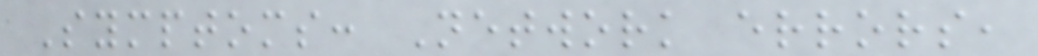Symptoms: Network errors,
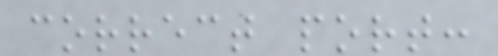correct port:
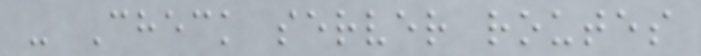- Check server routes
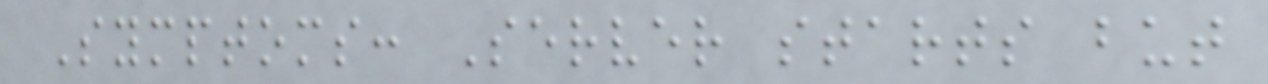Symptoms: Server starts but
